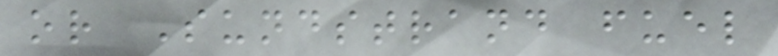or Sundstrand fuel
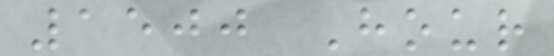1500 Hour
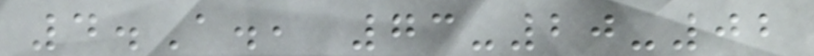4.A., 73-20-02
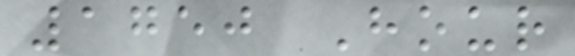1750 Hour
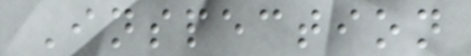Inspection
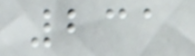231
